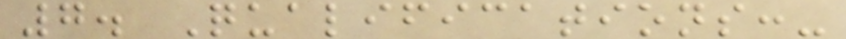7. Qualifications:-
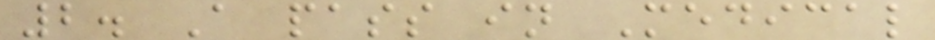2. A pass in Medical
